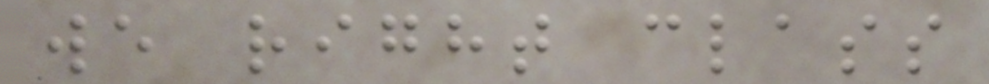we right class
